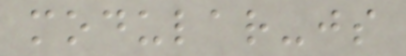modular-js
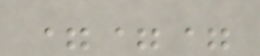===
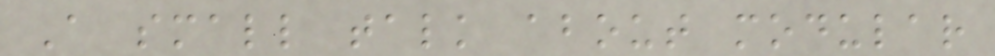A small talk about modular
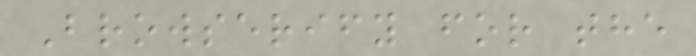Browserify for the
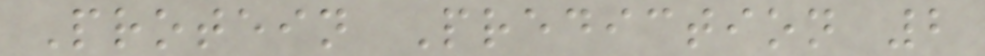Protein Prediction 2
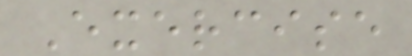Exercise
